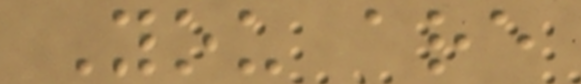You are
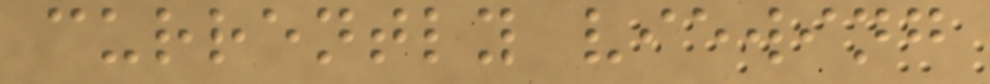currently viewing
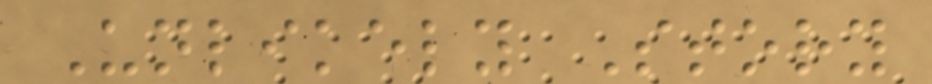Unlikely Story
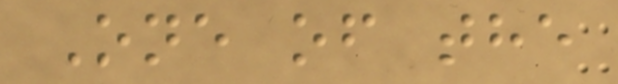One of the
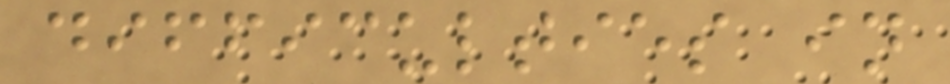difficulties in
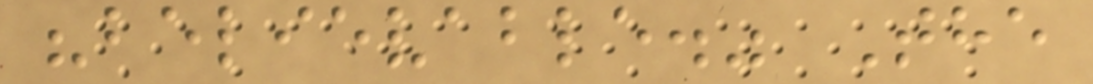"believable." The
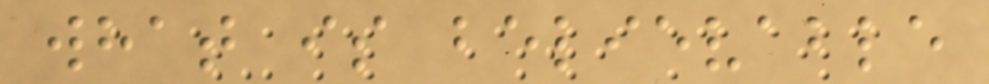what is believable
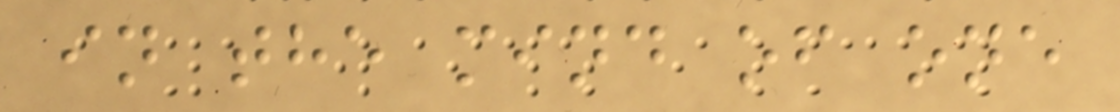in the mind of one
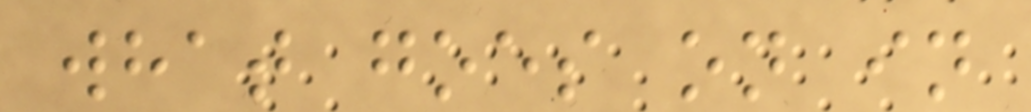what goes on in
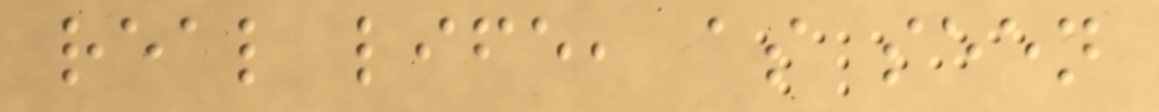real life, as seen
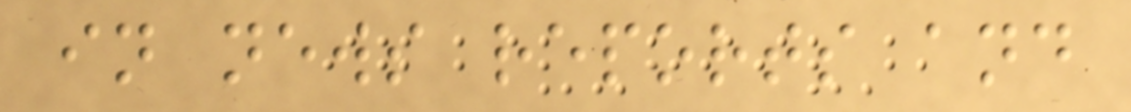in news reports and
